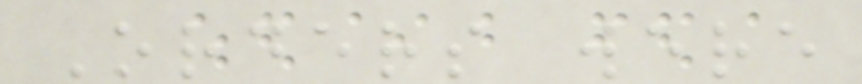Orders were
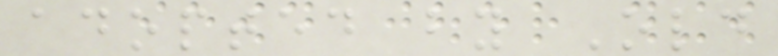adopted by Old
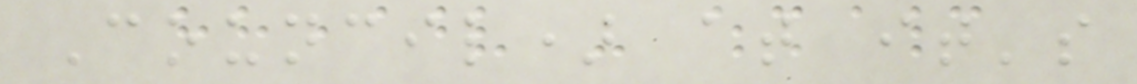Council) at it's
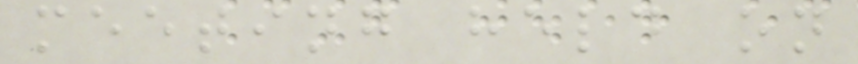meeting held on
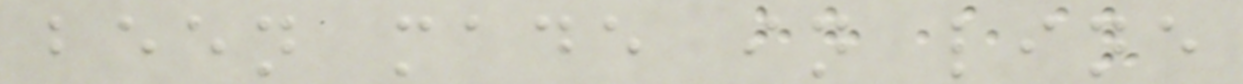been made in line
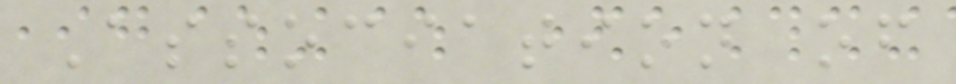Association of
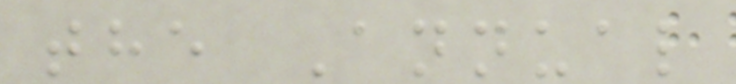the Annual
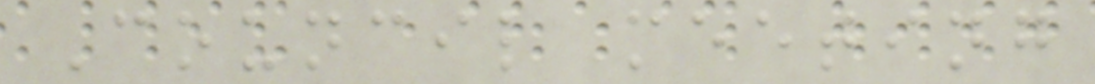Council meeting
